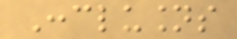Conclusions
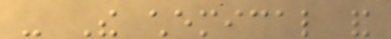- The chemical and
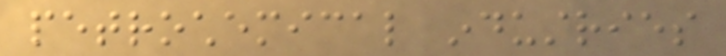petrochemical industries
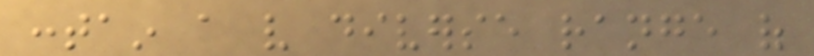contain a very diverse range of
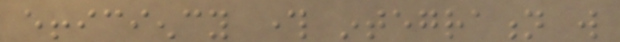efficiency through integration will
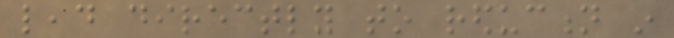lead directly to reduction in
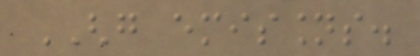GHG emissions.
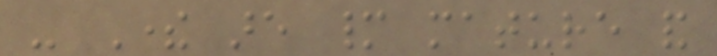- There are many mature and
